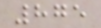875
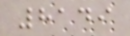8149
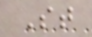St
